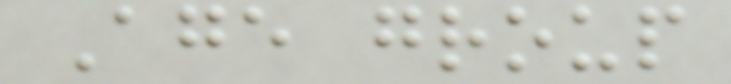Age group
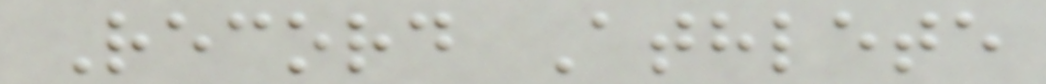Record Athlete
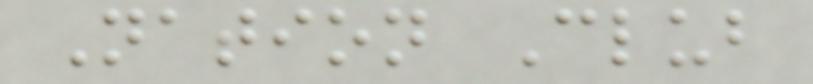Nation Club
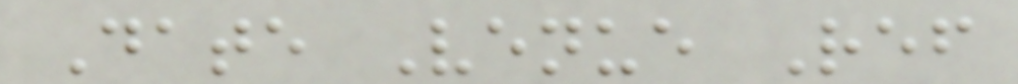Date Venue Ref
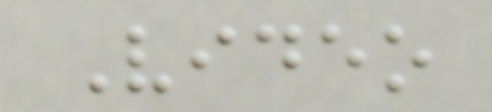Video
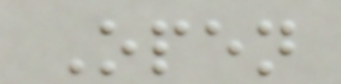Open
